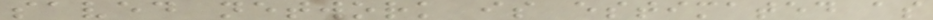saved network is estimated as
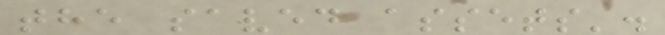the saved assets'.
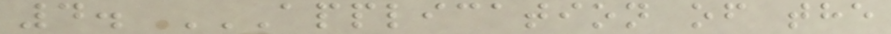4. APPLICATION OF THE
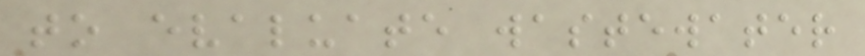to evaluate wastewater
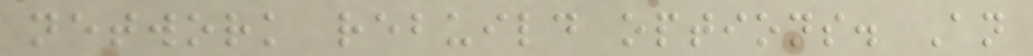network rebuild options. An
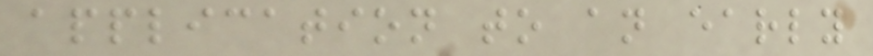application to an early
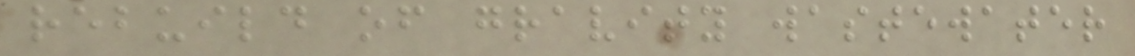rebuild of gravity wastewater
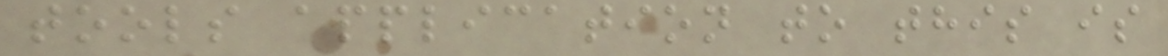tools application to this is
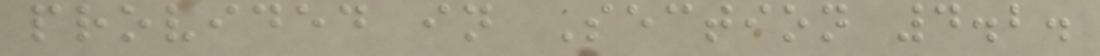provided in Section 4.2.
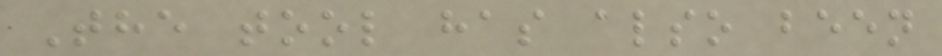The tool has also been
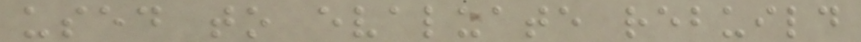used to evaluate rebuild
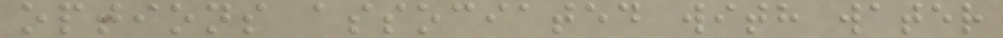options associated with water
